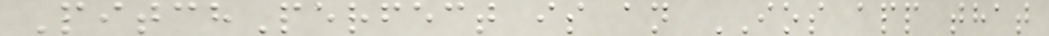PitchPerfect is an IOS app that
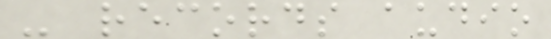- records audio
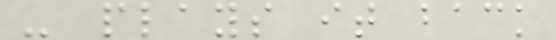- plays it back
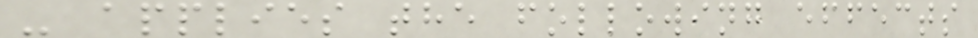- applies the following effects
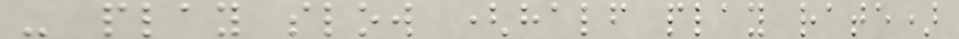- play slow (half play rate)
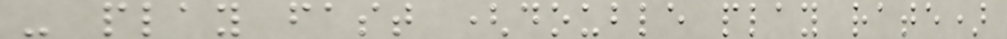- play fast (double play rate)
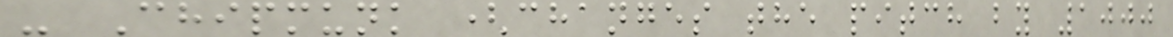- Chipmunk (changes the pitch by 1000
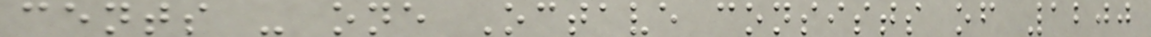cents - one Octave consists of 1200
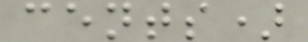cents)
